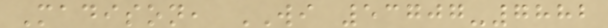Madison, WI 53707-7882
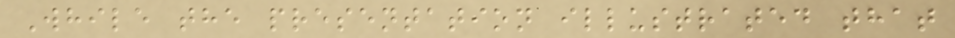While the presentation illustrated that
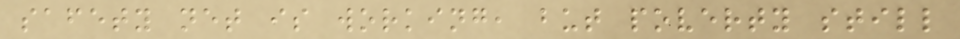safety net is working, but poverty still
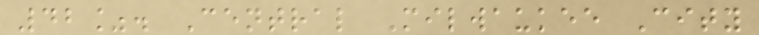42%. Central Milwaukee City
